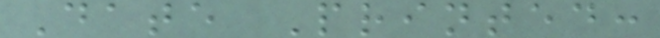Date Printed:
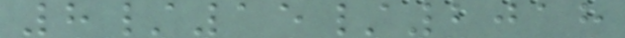8/15/2018
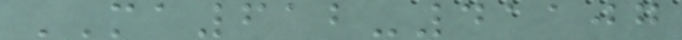MA612-41107
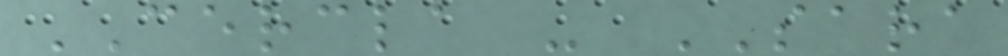CERCLA - SARA
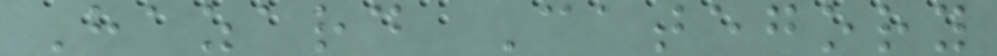Hazard Category
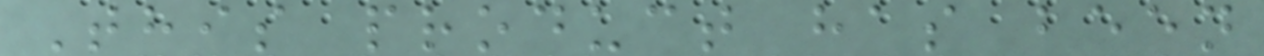This product has been
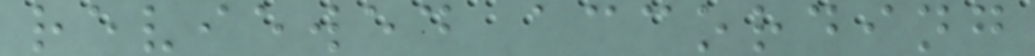reviewed according
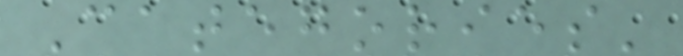Categories'
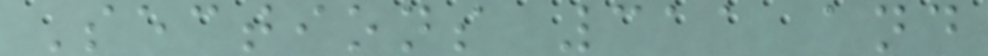Sections 311 and
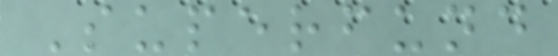Superfund
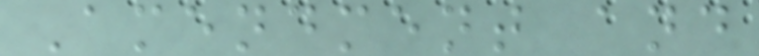Amendment and
